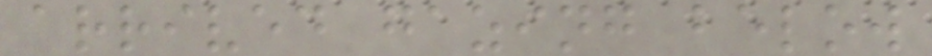arrived gazing below
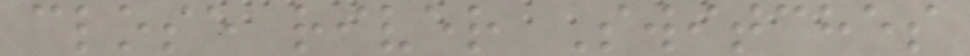close river Switches
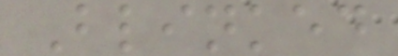Blinked
